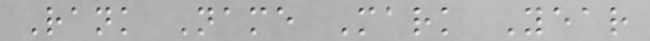Rank Name Mark Year
